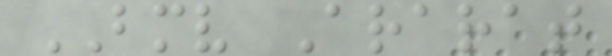BMV Ararat
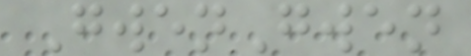GwenGwen
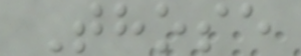Those
